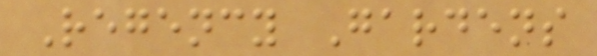Regency Gardens
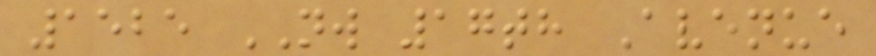1525 NW 17th Avenue
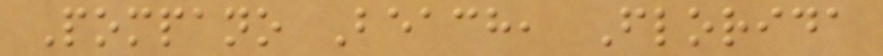Pompano Beach, Florida
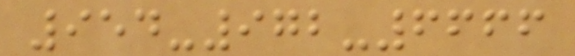954-972-6666
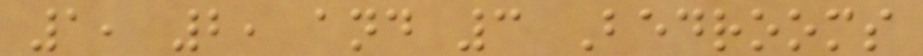1, 2, and 3 Bedrooms
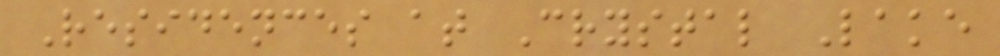Residences at Crystal Lake
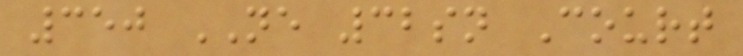350 NE 32sn Court
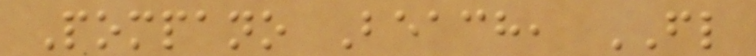Pompano Beach, FL
